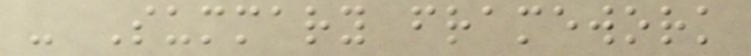- Summary framework
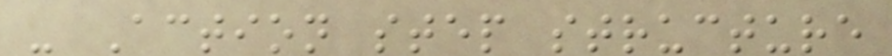- Action step structure
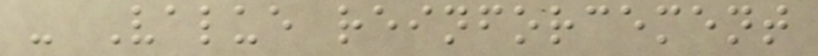- Value reinforcement
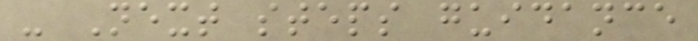- Next steps guidance
